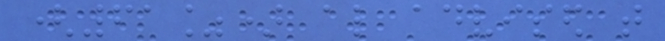(61%) also advised that
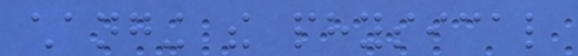changing the physical
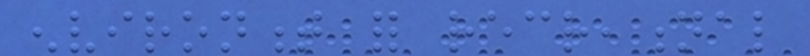environment for recreational
